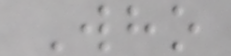Who
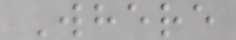Where
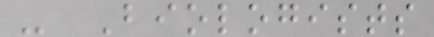- Biologists
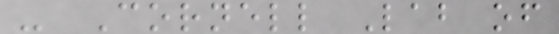- Cornell Lab of
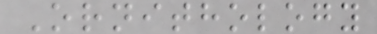Ornithology
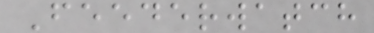Feederwatch
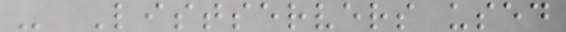- Listservers used
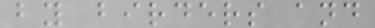by birders and
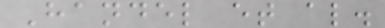Handel et al.
